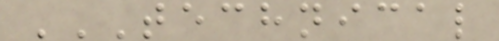TECHNICAL
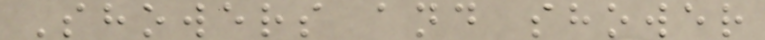Showers and shower
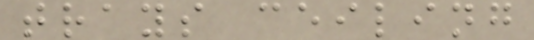trays ceiling
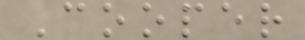Cooper
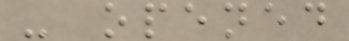- opened
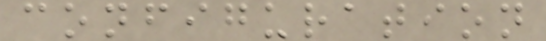configuration
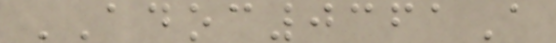ADOC0361A
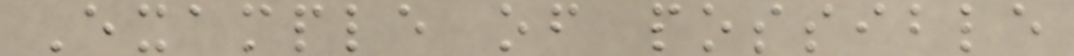Example of possible
